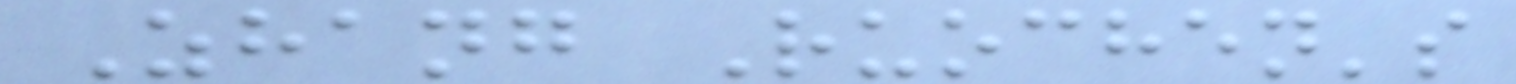Zhang Ruochen's
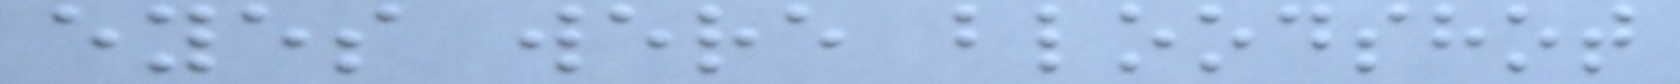eyes were bloodshot
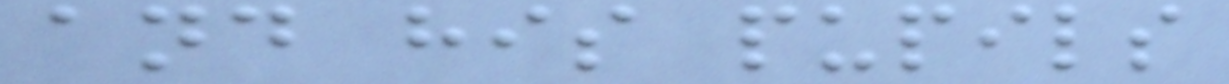and his pupils
